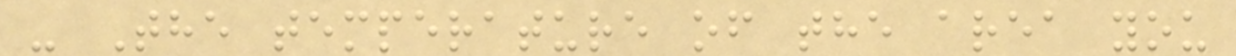- The temperature of the area you
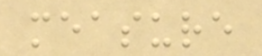measure
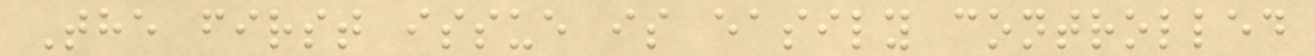The first issue is easily controlled
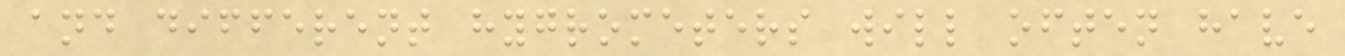and different hygrometers will often have
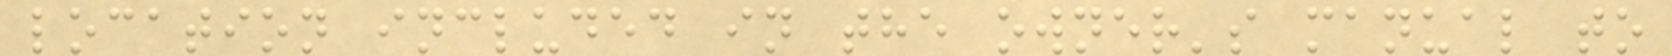location included in the owner's manual to
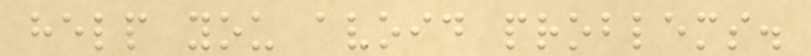help you avoid problems.
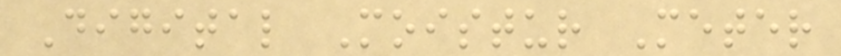Digital Moistur Meter
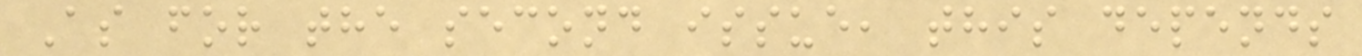As for the second issue, this depends
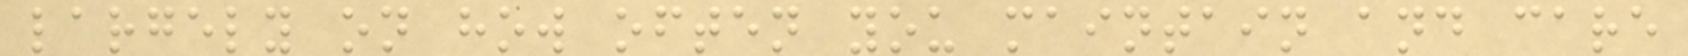largely on how often you maintain and care
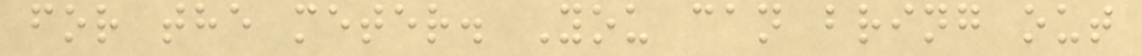for the meter. You can bring out
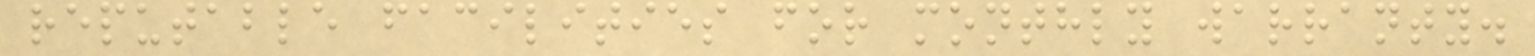reputable facilities for monthly warranty.
